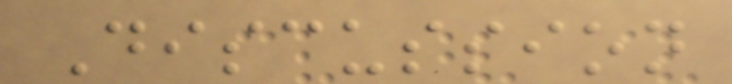Discussion
